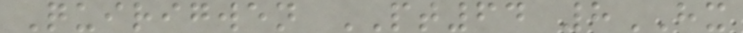Quirigwen PT64 8HX
